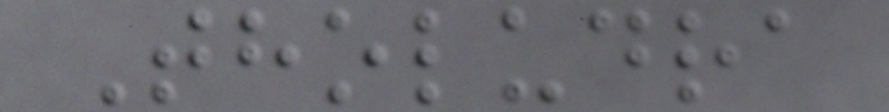Tholudra
